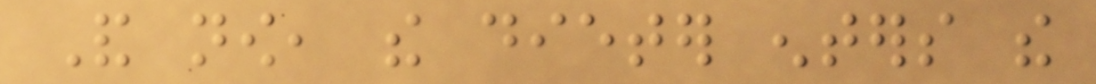And now, the dieter enters the
